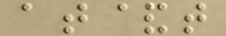at&t
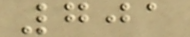701
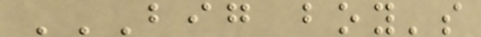BIG BOY'S
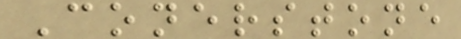Conerstone
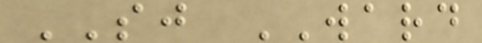SJ WARD
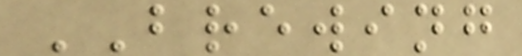BREWING
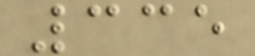335
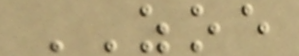ZOE
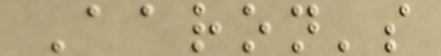Aaron's
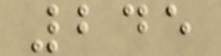245
